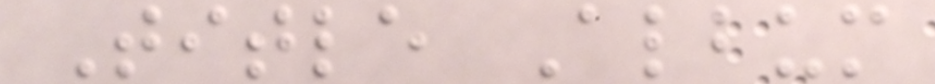Title Album
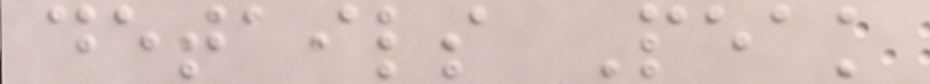details Peak
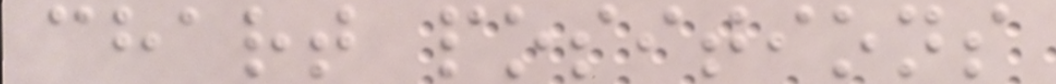chart positions
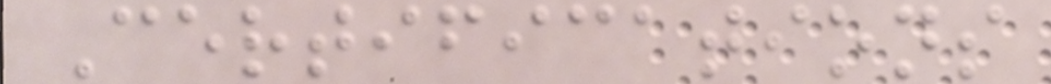Certifications
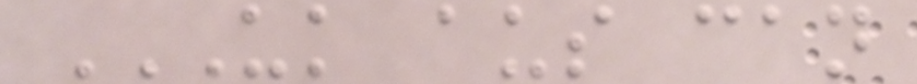UK AUS CAN
